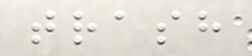trash
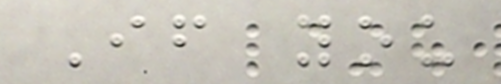If you
